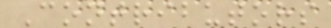Contributors
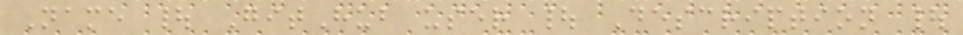Name | GitHub user | Description |
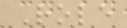Role
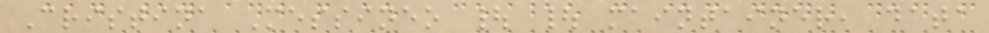Cristina Messineo | | maintainer, data
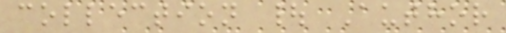collection | Author
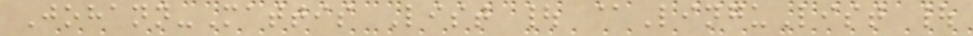Johann-Mattis List | @LinguList |
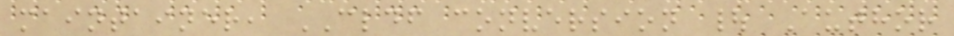maintainer, CLDF conversion | Author
